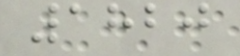1820
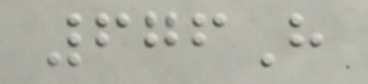676H
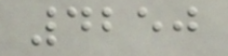4250
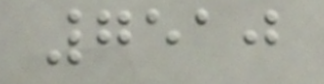7510
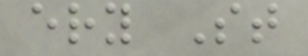ery St
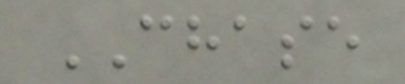CHASE
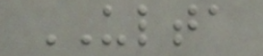ULTA
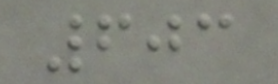603
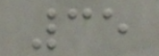35
